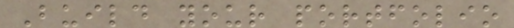Build your portfolio
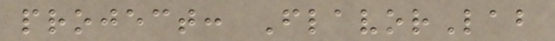project: FlavorLab
